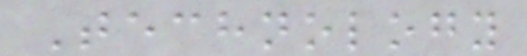Technology
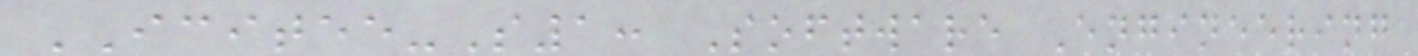ICITEE-S1: Software Engineering
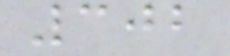302
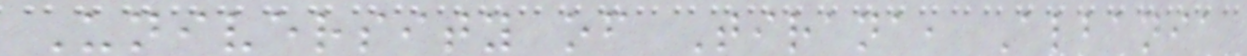University of Tirana, Albania
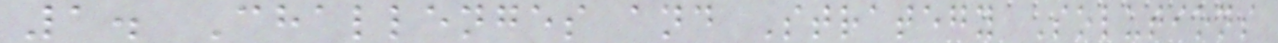1. Challenges and Strategy Solutions
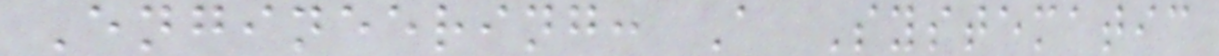Engineering: A Systematic
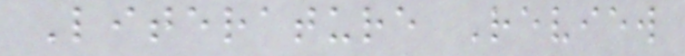Literature Review
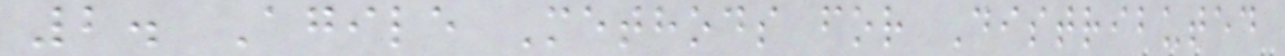2. Agile Methods for Distributed
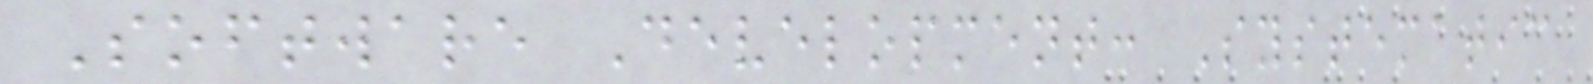Software Development: Systematic
